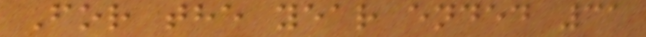For the year ended 31
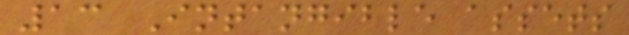13 Intangible assets
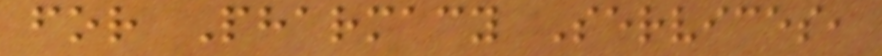for Pharmacy Services,
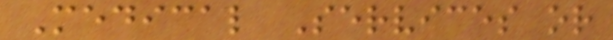Medical Services or
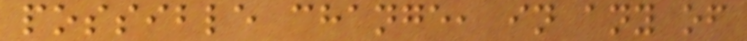possible change, in any of
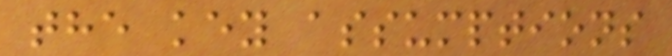the key assumptions
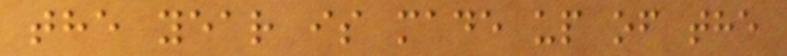the year is made up of the
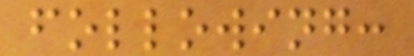following:
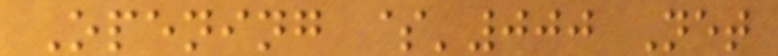Opening $'000 Net
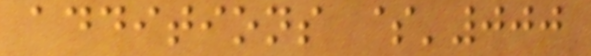additions $'000
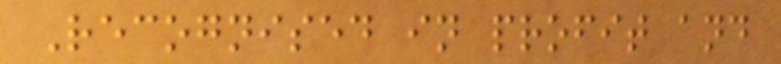Recognised in profit and
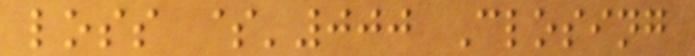loss $'000 Closing
